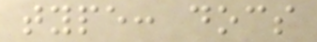type: docs
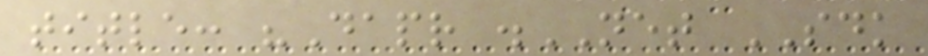title: "Dapr .NET SDK
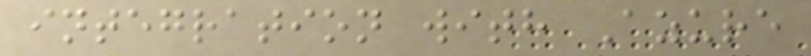integration with Azure
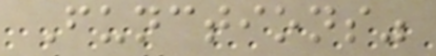Functions"
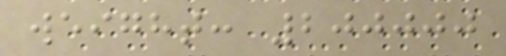weight: 200000
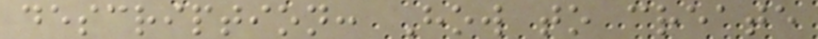description: How to create
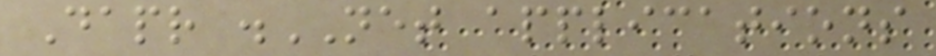Dapr .NET applications
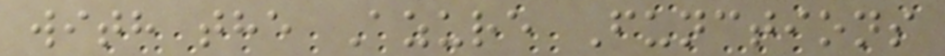with the Azure Functions
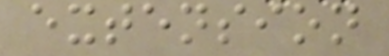extension
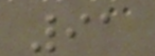91
